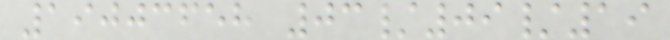19003658 03/09/19
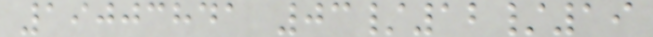19003841 03/12/19
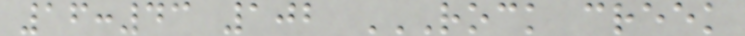16:43 102 ROCK CREEK
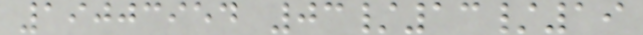19003954 03/13/19
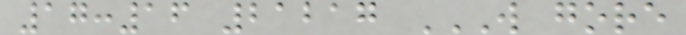17:16 21217 W GORE
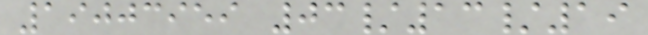19003959 03/13/19
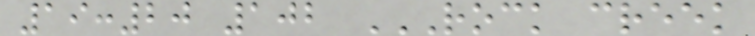19:20 102 ROCK CREEK
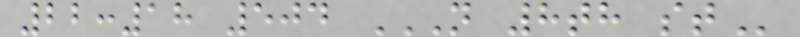22:18 504 N 8TH ST
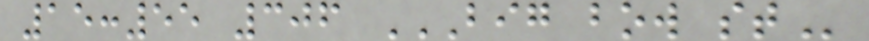15:55 306 BIG BOW ST
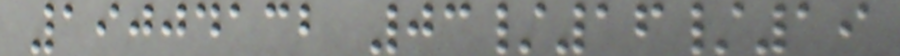19004132 03/16/19
